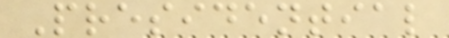Presidential
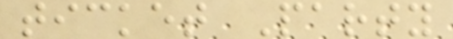ticket Party
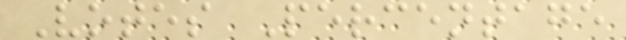Votes Percentage
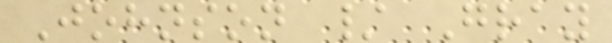Johnson / Gray
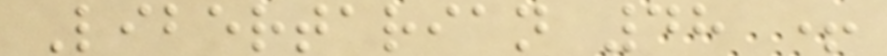Libertarian 48 +
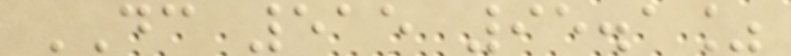DC 515 95.1%
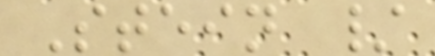Stein /
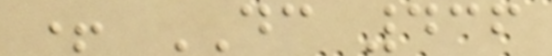+ DC 436
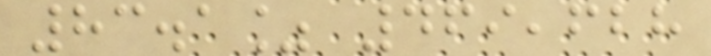83.1% 469,628
